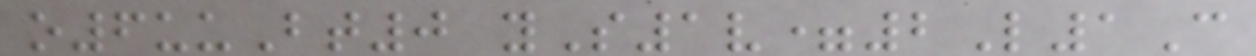o6uuBt0 yS1v=2L1C
